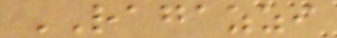RAGAZZI
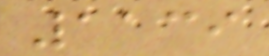1139
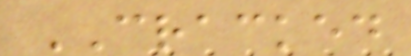CRACKED
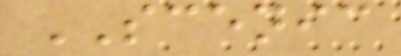SCENIC
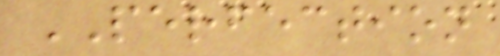PERFECTION
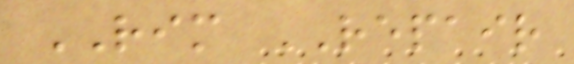RIM REPAIR
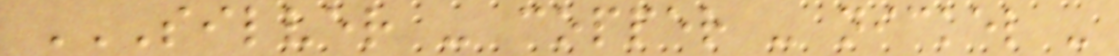SILVER - COPPER - NICKEL -
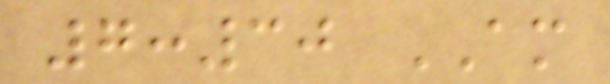7:30 AM
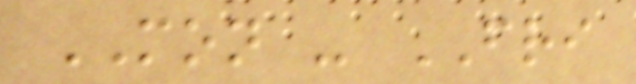MON - FRI
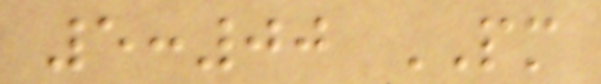5:00 PM
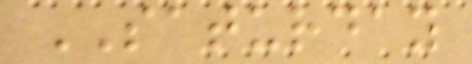SATURDAY
